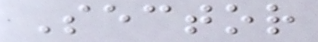Sector
